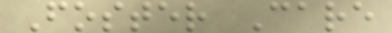Foster Care
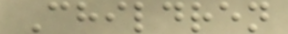Children
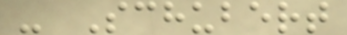- Schubert
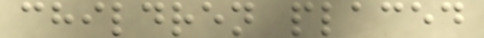children placed
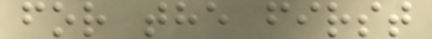for the first
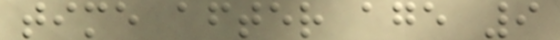time after age 9
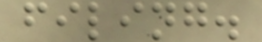filing.
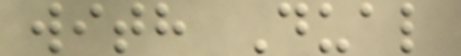with Dual
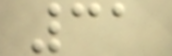31
